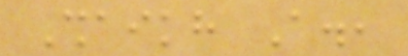Shaikh A.,
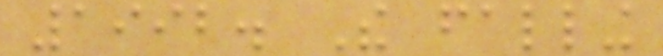1992. The falling
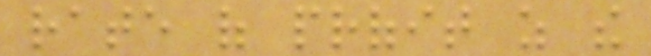rate of profit as the
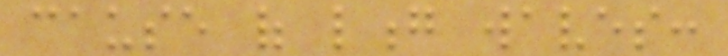cause of long waves:
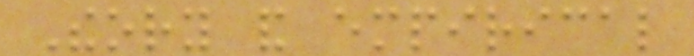Theory and empirical
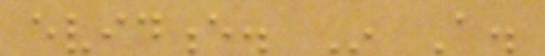evidence. In A.
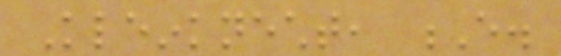Kleinknecht, E.
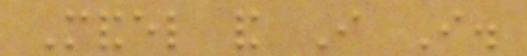Mandel and I I.
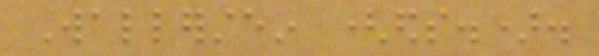Wallerstein (eds.).
